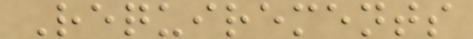Requirements
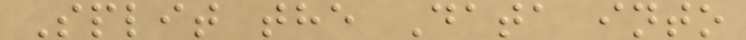Split the Data into
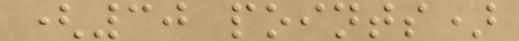(30 points)
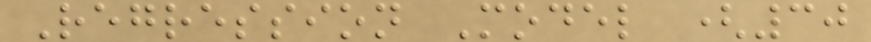Regression Model (30
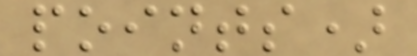points)
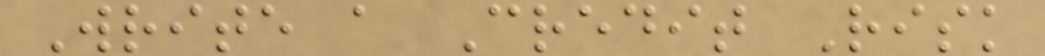Write a Credit Risk
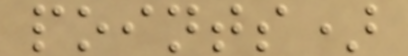points)
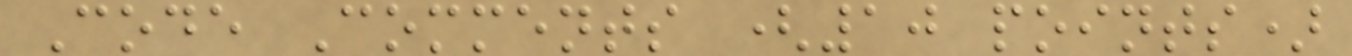Code Comments (10 points)
